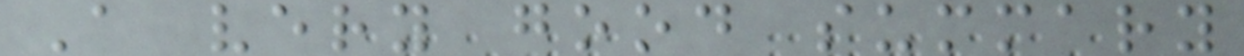A very good summary
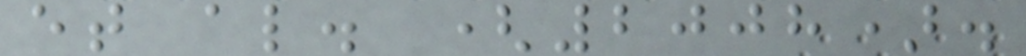et al. (2008).
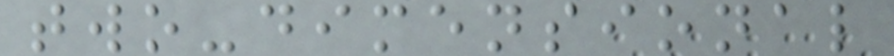two-dimensional
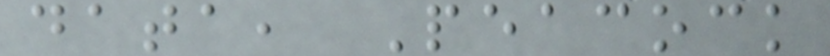data, Peacock
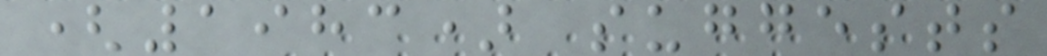(1983) suggests
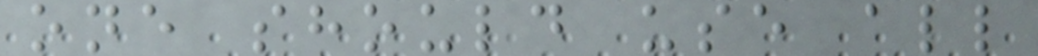one should use all
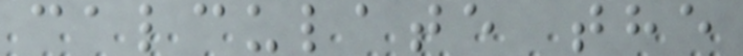calculate the
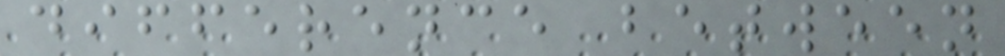difference between
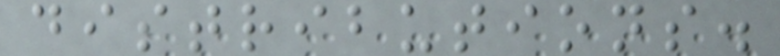distributions.
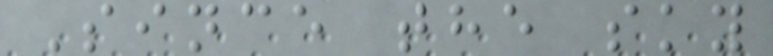Since the sky
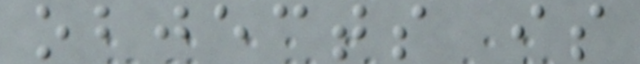objects is
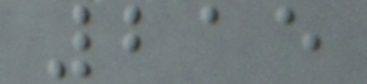215
